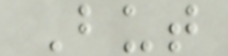But
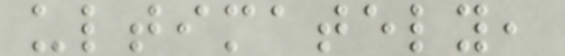ultimately,
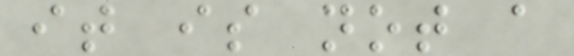it is not a
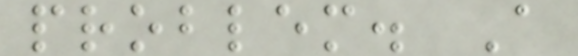problem. A
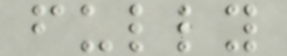fully
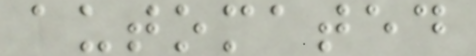automated
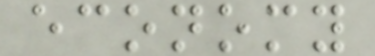economy
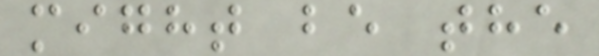might be the
